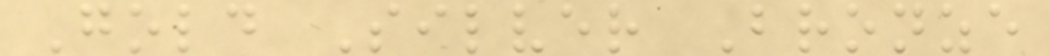Gold Silver Bronze
